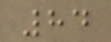84
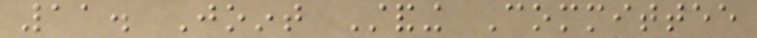11. Joint Standing Committee
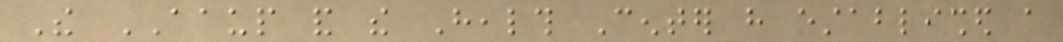The AAUP and the Health Center have established a
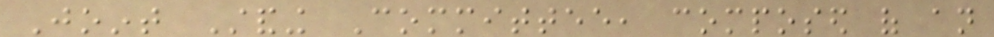Joint Standing Committee, composed of an
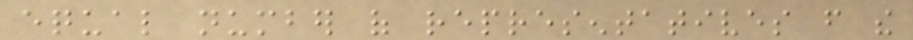equal number of representatives from the
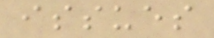issues
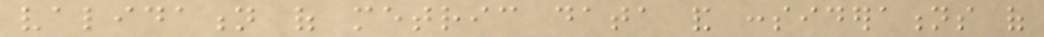validation of metric data and considerations of
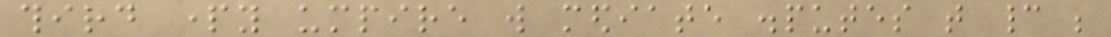third party umpire will mediate disputes that cannot be
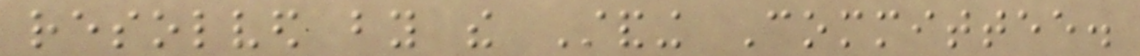resolved by the Standing Committee.
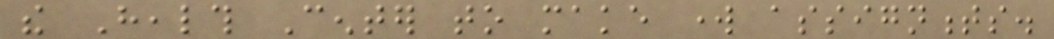the Health Center to make work assignments.
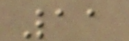11
